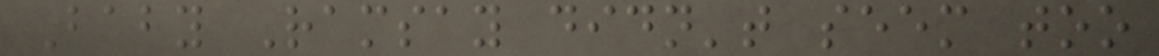Baby Ramsay didn't seem too
